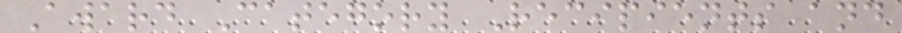Award Category Recipients and
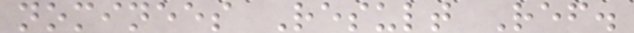nominees Result Ref.
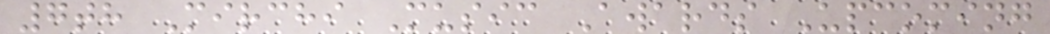7th Mirchi Music Awards Upcoming
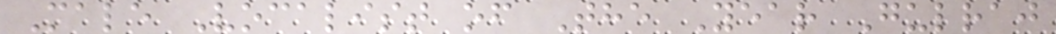Male Vocalist of The Year Gulraj
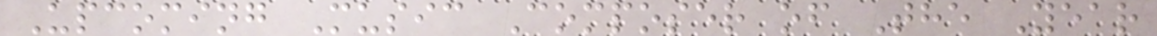Upcoming Music Composer of The Year
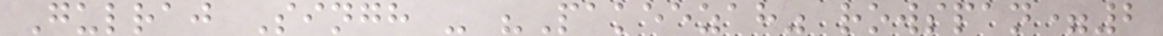Gulraj Singh - "Pakeezah" rowspan=2
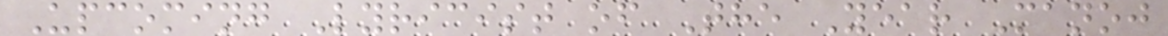Upcoming Lyricist of The Year Manoj
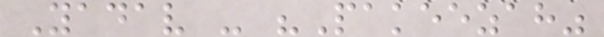Yadav - "Pakeezah"
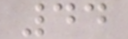44
